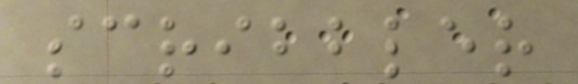scribbler
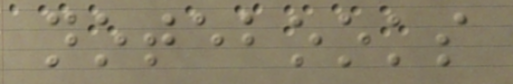notebooks
